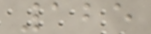125
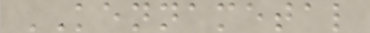KENNAMETAL
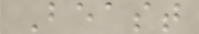Beast
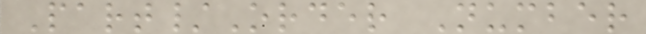Part/Order Number
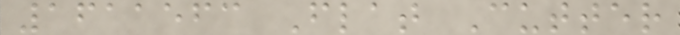1611563 Flat Cutter
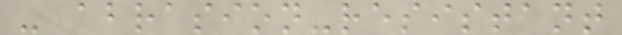- abrasion-resistant
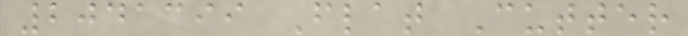2041399 Flat Cutter
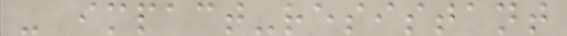- impact-resistant
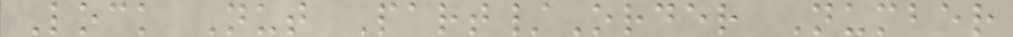Lock Nut Part/Order Number
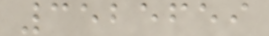3525659
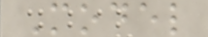Model
